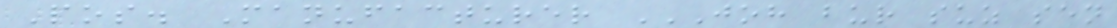Pos. Manufacturer JOH BUR SUZ SEN
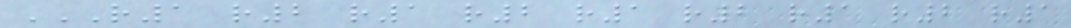R1 R2 R1 R2 R1 R2 R1 R2 R1
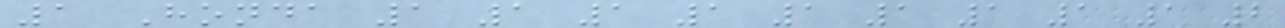1 Honda 1 1 1 1 1 1 1 1 1 2
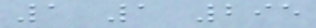1 1 295
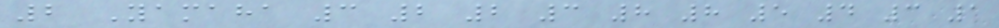2 Yamaha 3 2 2 3 8 8 5 4 3 1
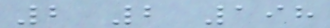2 2 198
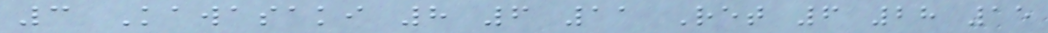3 Kawasaki 8 6 11 Ret 6 28 15
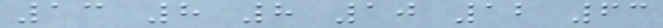13 8 8 10 12 63
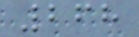268
